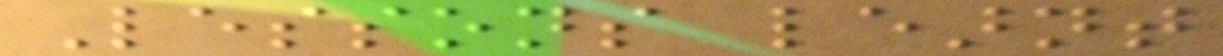Lessons learnt
